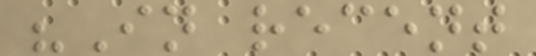"In recent
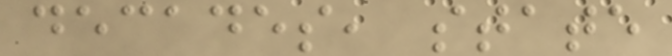decades, state
